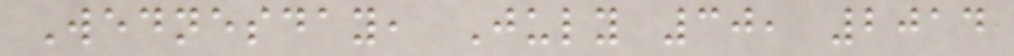Wednesday, July 30, 2014
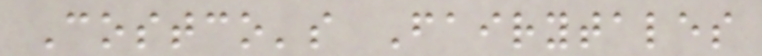Costco's Fairytales
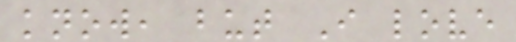know, but I love
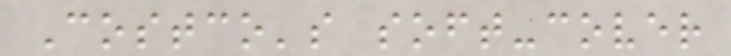Costco's soft-cover
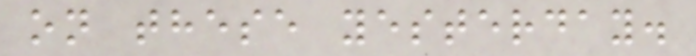on these yesterday.
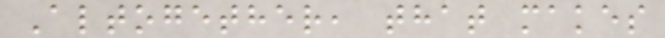Altogether, that makes
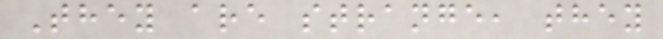They are strange, they
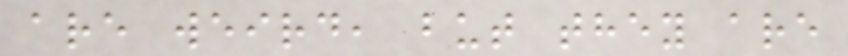are weird, but they are
